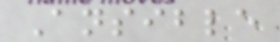Ansible
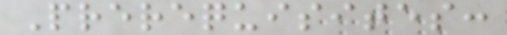Prerequisites:
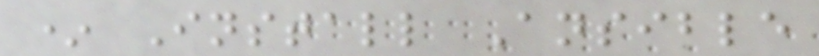* Install Ansible
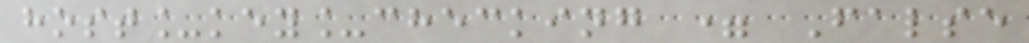host_key_checking = False
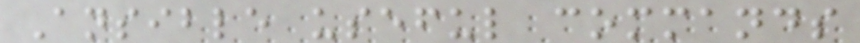Ansible useful commands
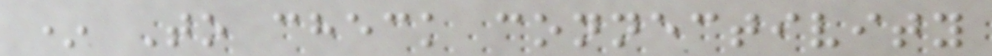* To check connectivity
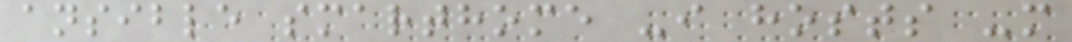ansible smarthome -i hosts -m
